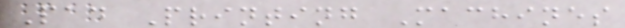Pad Printing Machines
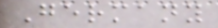Germany
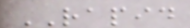RAPID
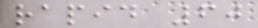rapid 60
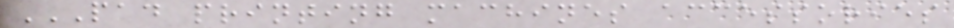PAD PRINTING MACHINES ACCESSORIES
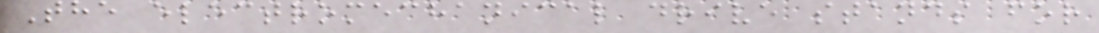The electromechanical drive stands for
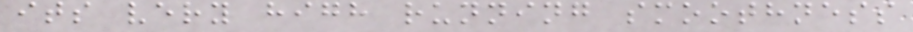its very high running smoothness
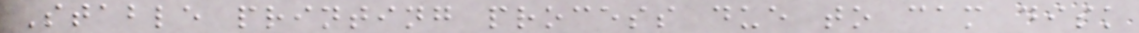Stable printing process due to cam disk
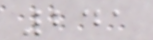241
